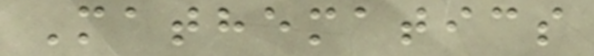Mathematics
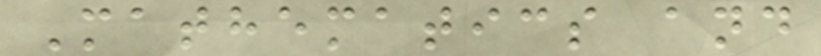Mathematics and
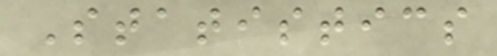Statistics
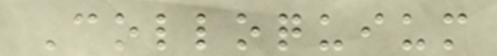Colloquium
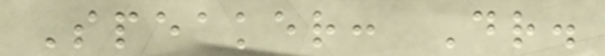Speaker: Dr.
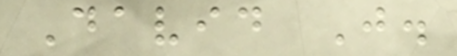David J.
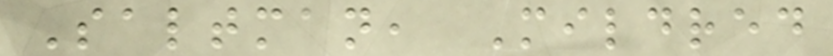Saltman, Mildred
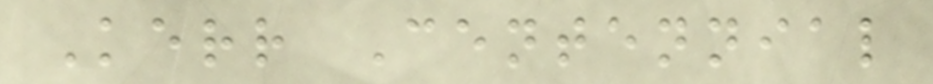Kerr Centennial
